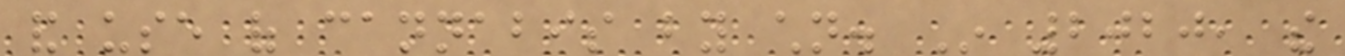and use of cannabis by children. In 2020, the
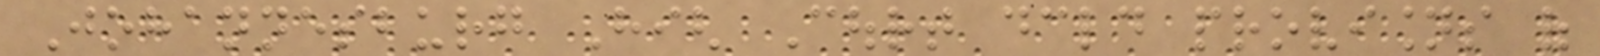Johannesburg High Court declared provisions of
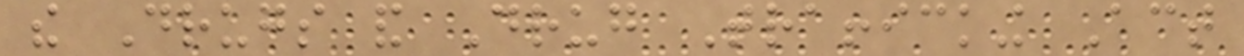the Drugs and Drug Trafficking Act
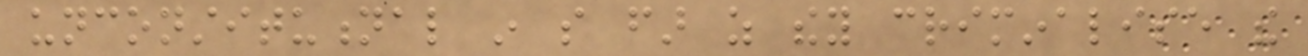unconstitutional in so far as they criminalise the
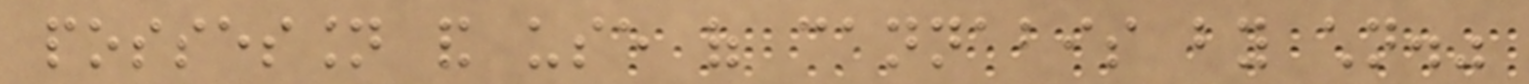possession and use of cannabis by children."
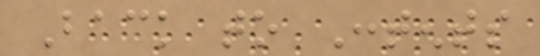Back to Contents
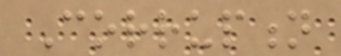Corruption
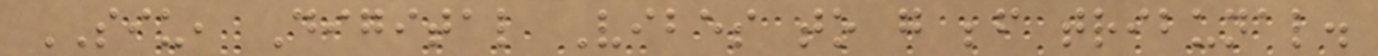SIU, Digital Vibes to go before tribunal.
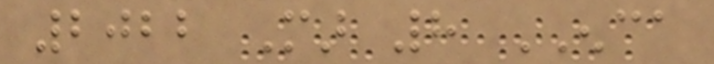2022 Mar 8 ENCA
